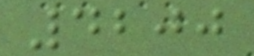4200
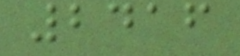2416
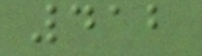412
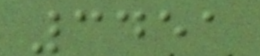3451
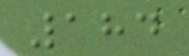184
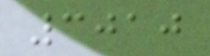3010
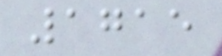1715
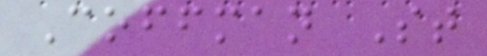Coffman St
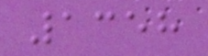1358
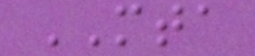MTA
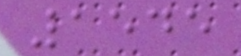1545
